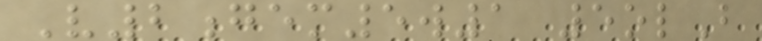V2gem5w1 5olB
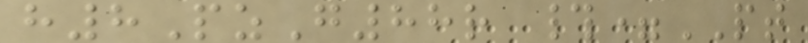h8PzG88r #=PT
